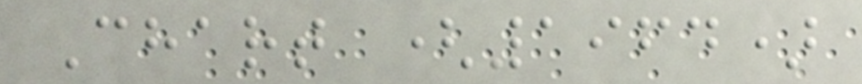Chart (1964)
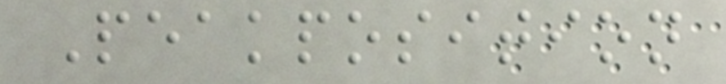Peakposition
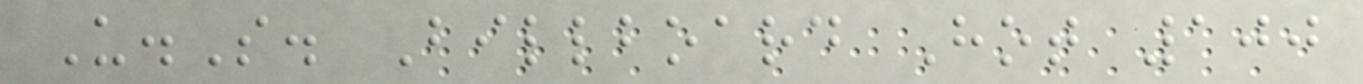U.S. Billboard Hot 100
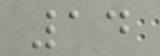14
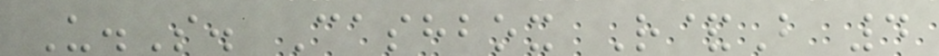U.S. Cashbox R&B 4
